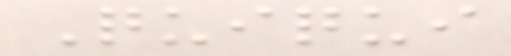Quiqui
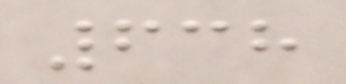638
